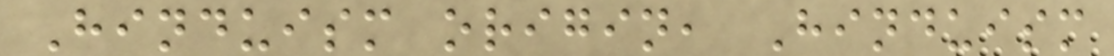Hinduism origin, Hinduism
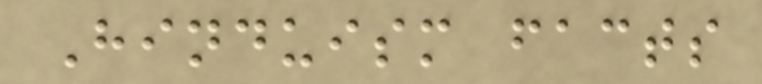Hinduism facts
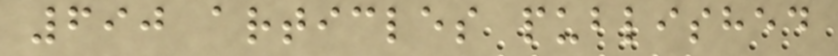690 articles published
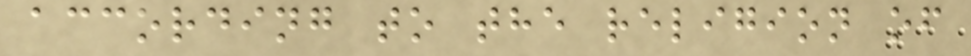according to the religion of
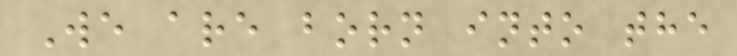We are born into the
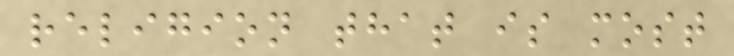religion that is most
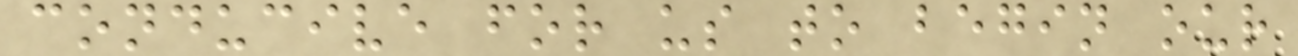conducive for us to begin our
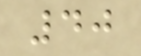40
